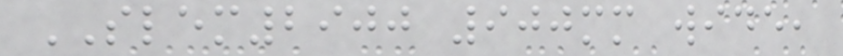SLEM2900 900mm wide,
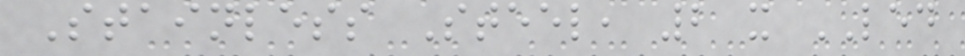Stainless Steel, 2 x LED
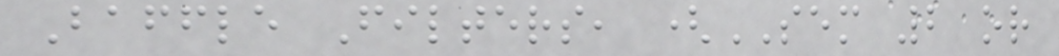Baffle Filters, (SEM 2 or
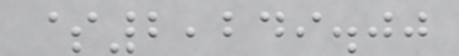$2,249.00
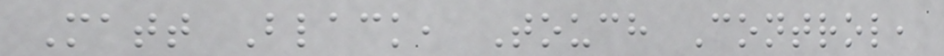Matt Black, Touch Control,
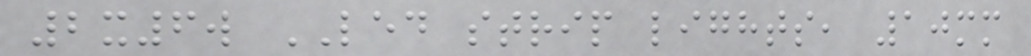2x6w LED strip lights, 10mm
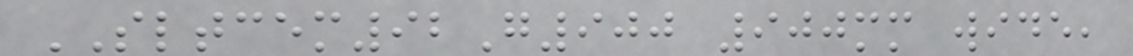SLTCEM92G900 900mm wide,
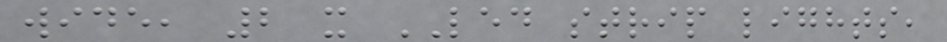wide, 2 x LED strip lights,
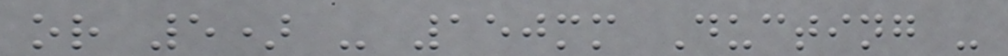or 5) - 150mm Ducting -
